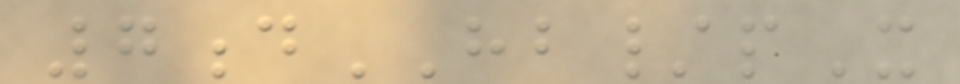7dHB/pX
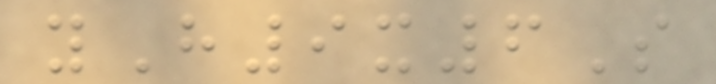yH9x6S
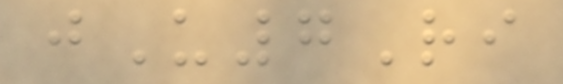jU7Ri
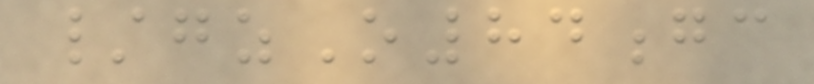/gzO84gc
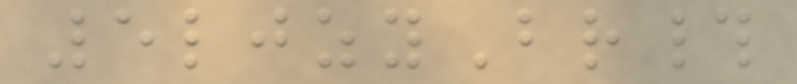5ljzyBr#
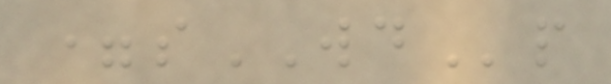=sWDp
